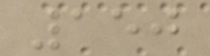150
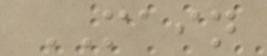MAIN
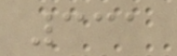331
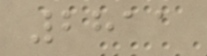2811
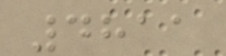4811
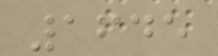1645
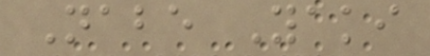Nabe Yaki
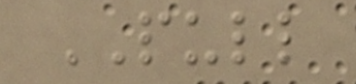PULL
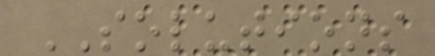SOLUTIONS
